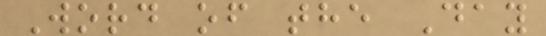Word of the Day
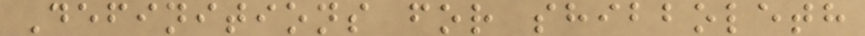Definitions for shibboleth
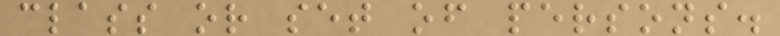class or set of persons.
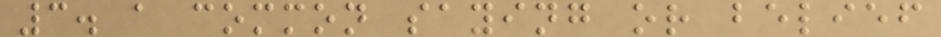3. a common saying or belief
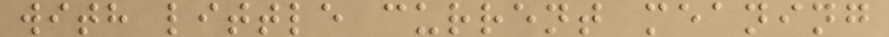with little current meaning
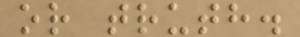or truth.
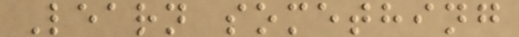Learn something
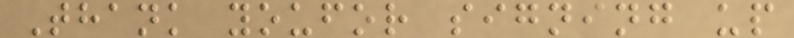Thank youfor signing up
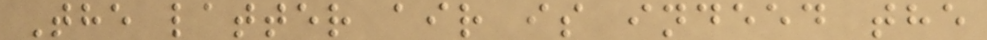The latter air is indeed the
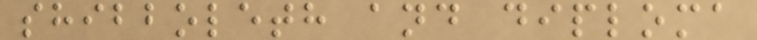shibboleth and diploma
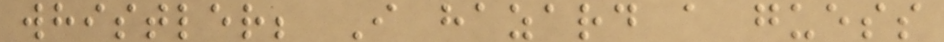whistler; I hazard a guess
